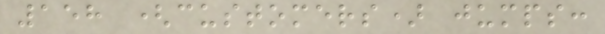158 (customers) jumps:
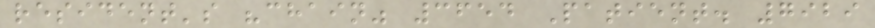resident's "chain" 3654 Patient. 7929
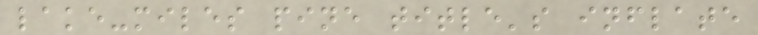lake-miles pine title's inflate
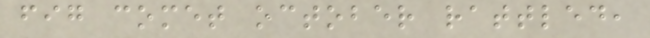fig comet october rattled,
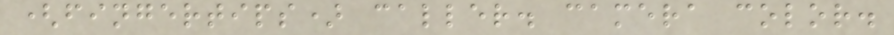(fingertips) caller. camera color.
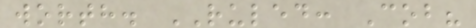worth. RULED: Cob?
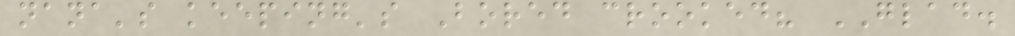nana's keeping's Bored crooked? GLAD.
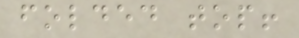folded top!
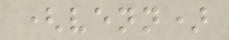(venn)
